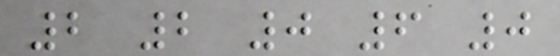2 2 0 6 0
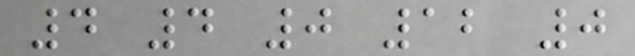4 4 0 12 0
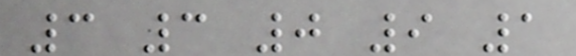3 3 0 9 1
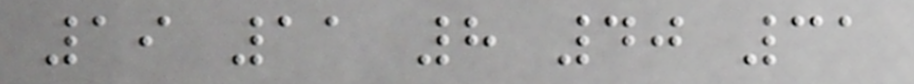19 11 8 40 31
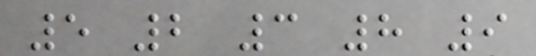5 2 3 8 9
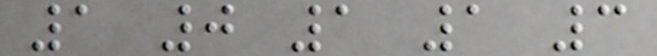1 0 1 1 3
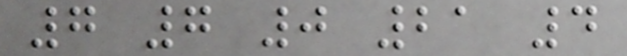7 7 0 21 4
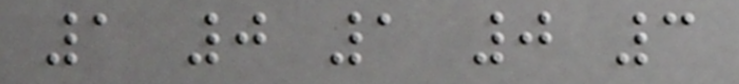1 0 1 0 3
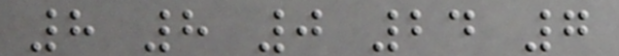8 8 0 24 7
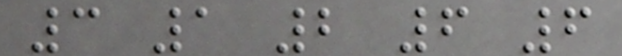3 1 2 6 6
